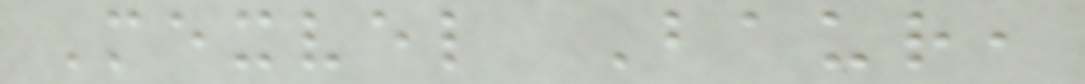Mexvel Baur,
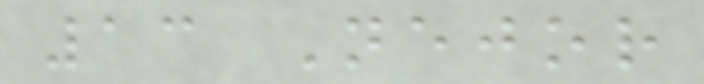13 Nejor
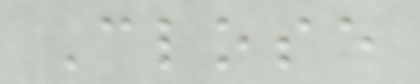Close
